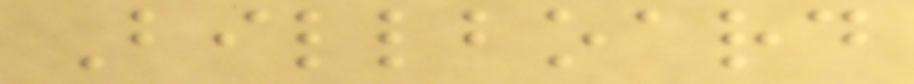Billboard
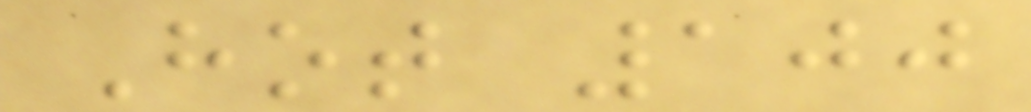Hot 100
